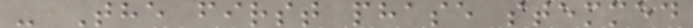- The first phase stemmed
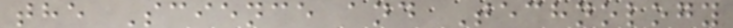the Science and Technology
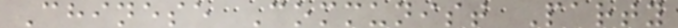Chinese Communist Party
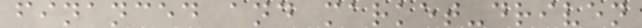financed and market-driven
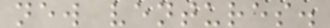new ventures.
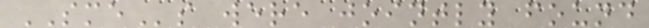SMEs were jointly found
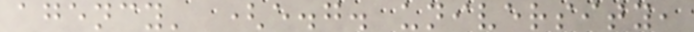agency' (e.g. university,
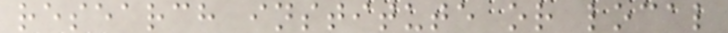research institute or local
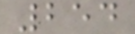254
